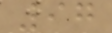97
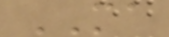MA
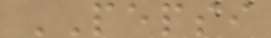PEPSI
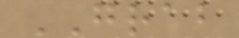GRAB
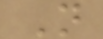N
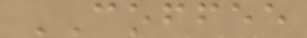COFFEE
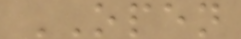OPEN
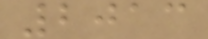2013
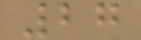27
